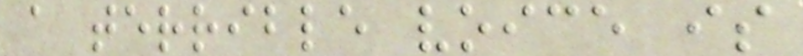a terrible voice is
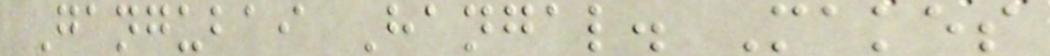Gangubai Hangal. Makes
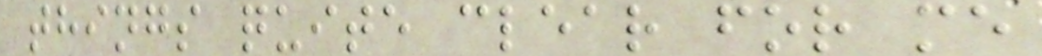things quite clear for me
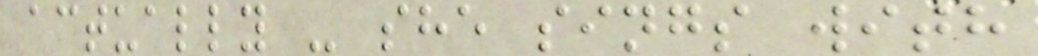actually - she sings with
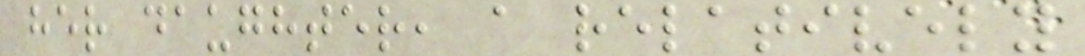her daughter, a relatively
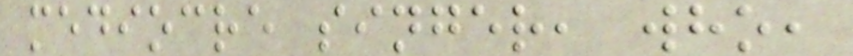mediocre singer, who,
